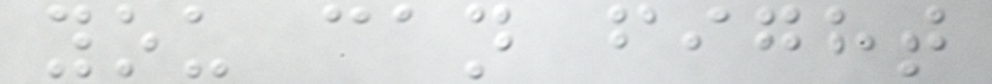you can fight
